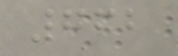762
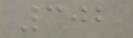302
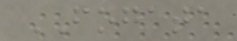FOGATA
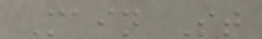Main St
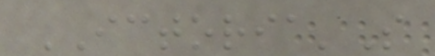ICTORIA'S
